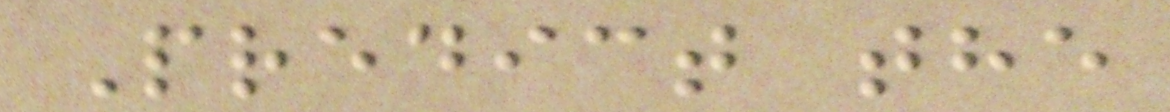Predict the
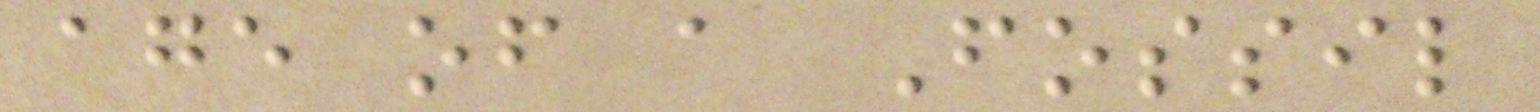age of a Fossil
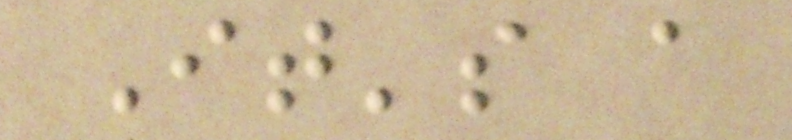It's a
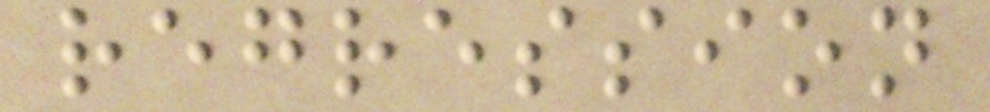regression
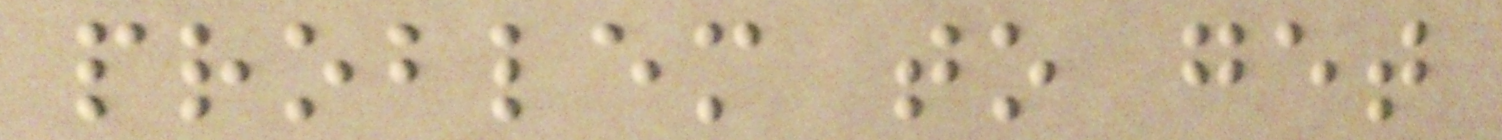problem to get
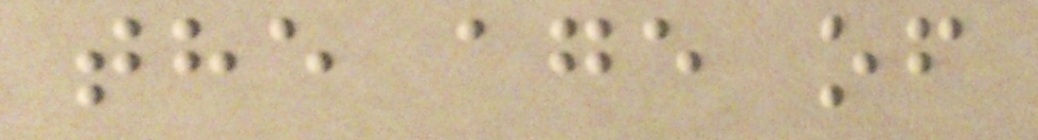the age of
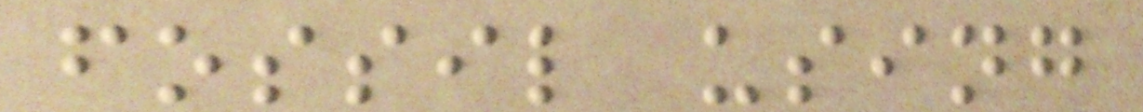fossil using
